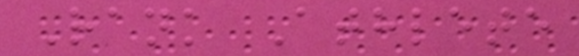Rank Athlete
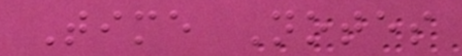Time Notes
